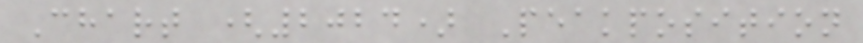Chart (2024) Peakposition
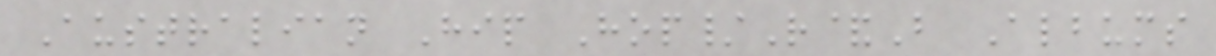Australian Hip Hop/R&B Albums
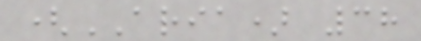(ARIA) 38
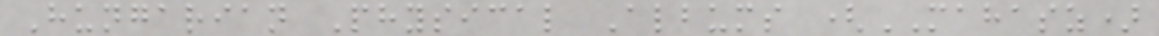Hungarian Physical Albums (MAHASZ)
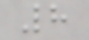8
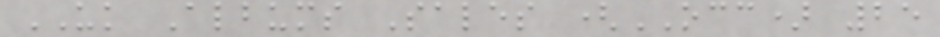UK Albums Sales (OCC) 25
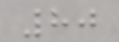80
